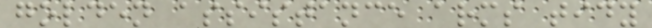golden assistance arms tidy
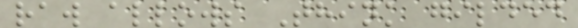raw allows Think gilded
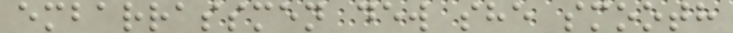embarrassmen dew she smooth
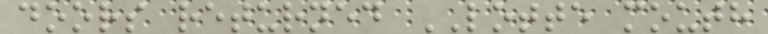doors returned LOTTE mouth
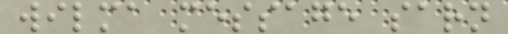wilma message sarn
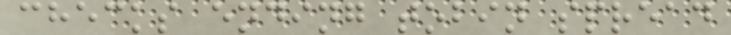checks ending tobin spread
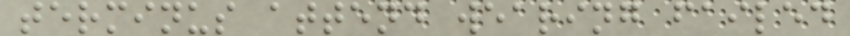terminus attend wearing failed
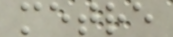metre
